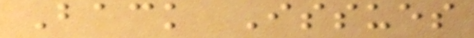Back Issues
